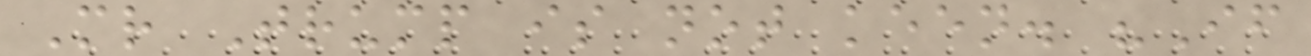Mr Trump is not keen. "If
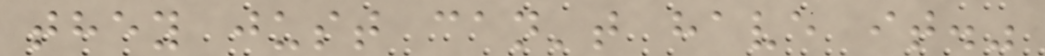they just can't have it."
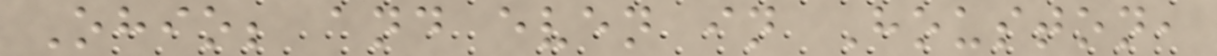Ohio; and even in Houston,
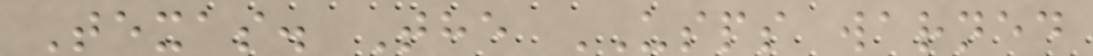Texas. The USPS warned
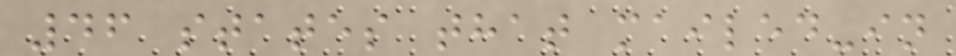46 states that mailed-in
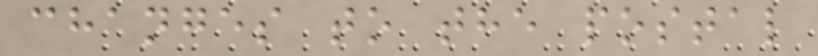changes to the postal
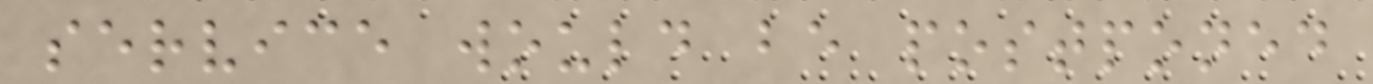service would be postponed
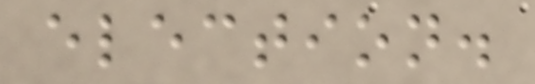election.
